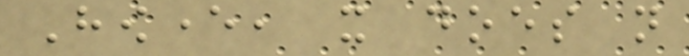However, it does not
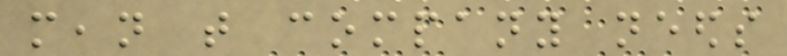mean that company needs
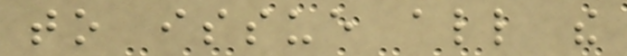to issue all the
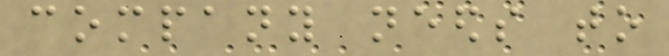company needs to
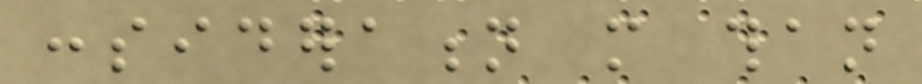consideration more than
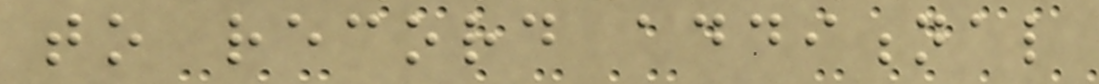to record additional
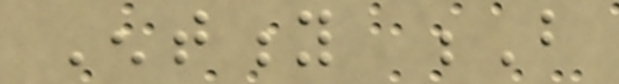Entity B
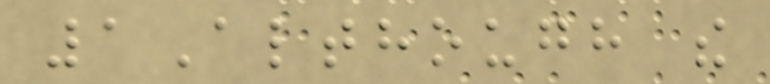1Although the
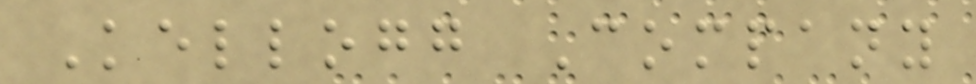Kellogg Company
